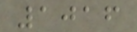1016
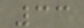33
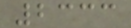2333
